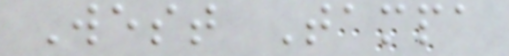West Tampa
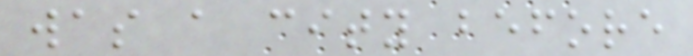was a city before
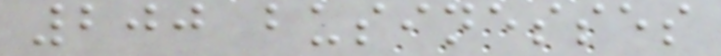200 businesses
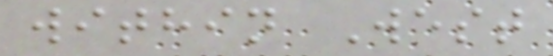within West
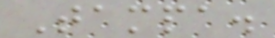Tampa.
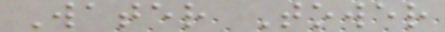Water Tower
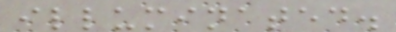illuminated.
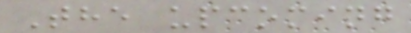The upcoming
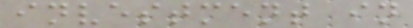investment in
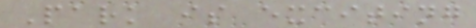Park is exciting
